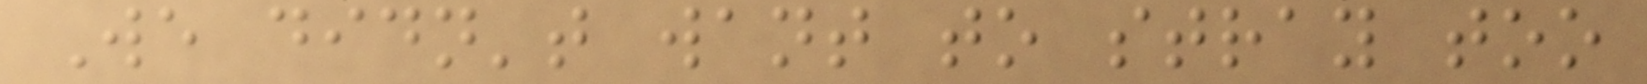We didn't want to stray too
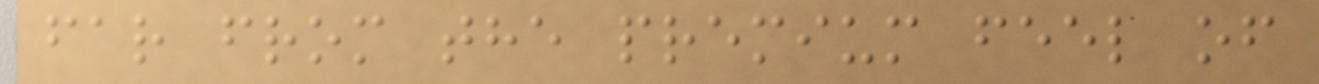far from the premium feel of
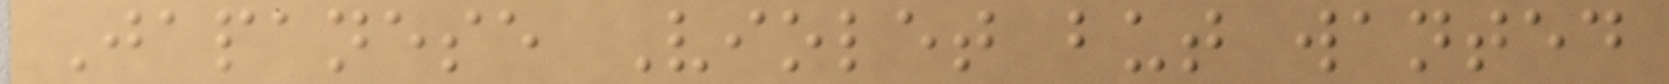Japanese Violet but wanted
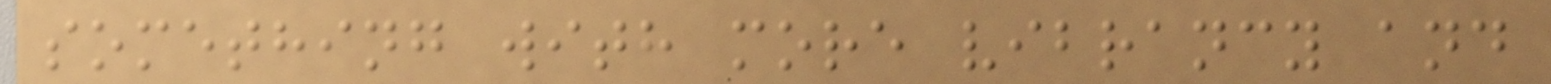something with more vibrancy and
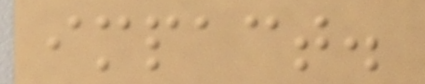impact.
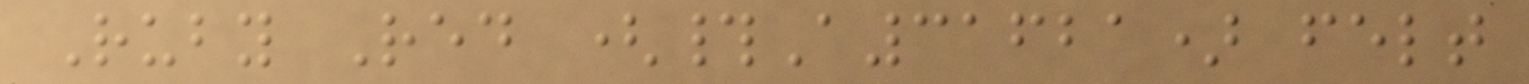Ruby Red (#A31621) felt
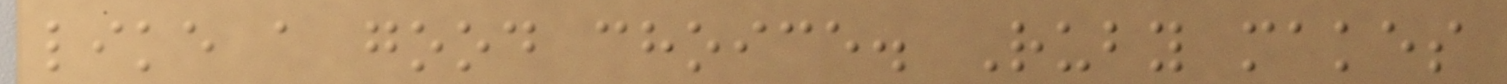like a good choice. Ruby makes
